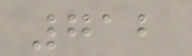712
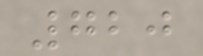720
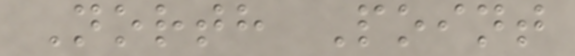North Point
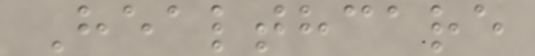Healthcare
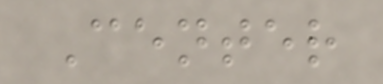Center
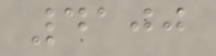4100
